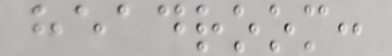headroom:
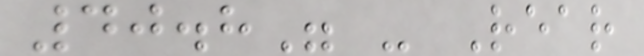40.8" - Rear
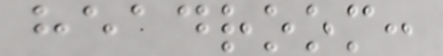headroom:
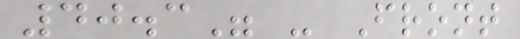40.3" - Front
